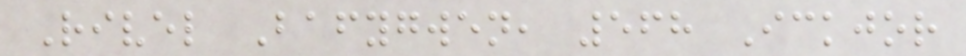Rivel Bafygwen, 568 Ickjor
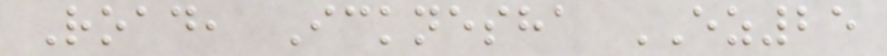Road, Icknesha EZ25
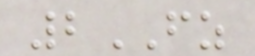2FZ
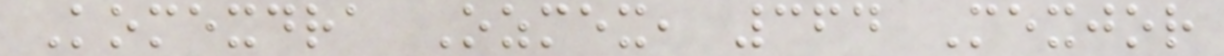Komexdra Ozmex, 364 Mexjor
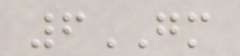6GM
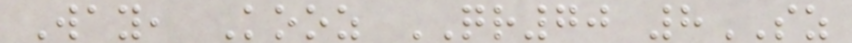Way, Kooz QR70 8SZ
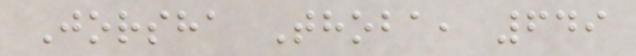Jorsha Thoba, 649
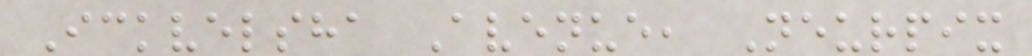Ickvelsha Avenue, Neurpix
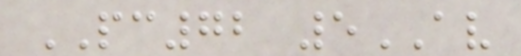PC72 5AV
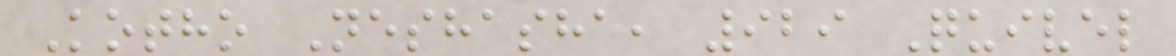Kotho Neshasha, 929 Quivel
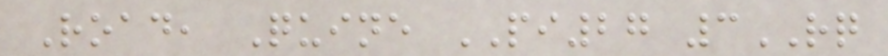Road, Quine PI27 3RQ
